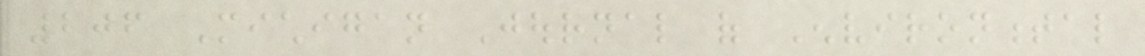206 Michigan Journal of Environmental
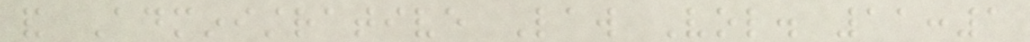and Administrative Law Vol. 11:1
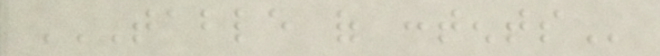TABLE OF CONTENTS
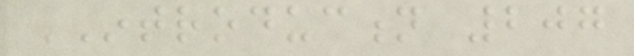INTRODUCTION 207
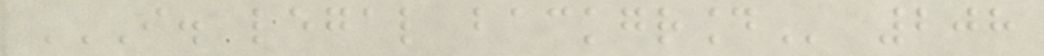I. LEGAL BACKGROUND 208
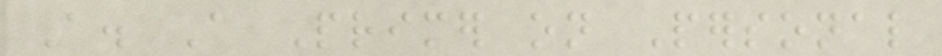A. A Primer on Personal
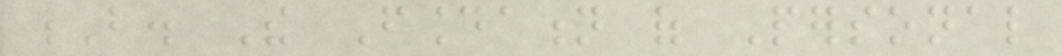B. The Foundation of Personal
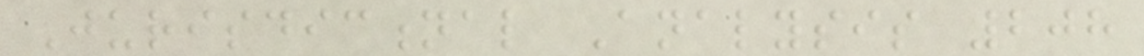Jurisdictional Analysis 208
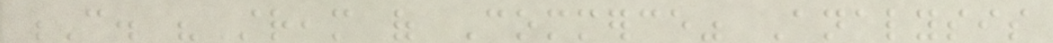C. "Stream of Commerce" Analysis
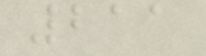211
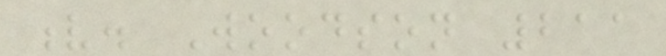v. Woodson 211
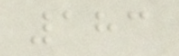183
